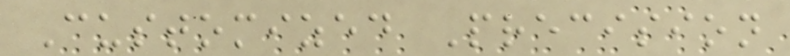Customized Precision
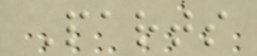Parts
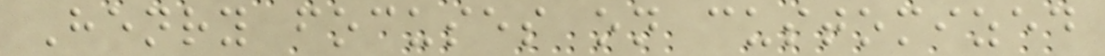Henry focuses on customized
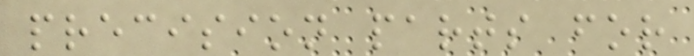precision parts for
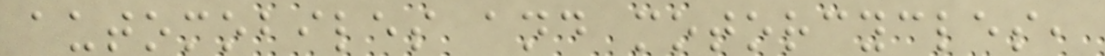automobiles and motorcycles,
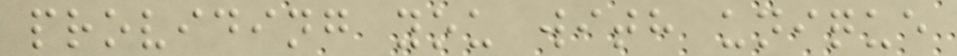providing you with unique
